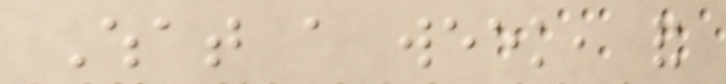What a week, and
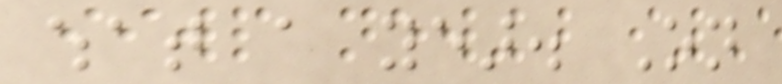what a year. On
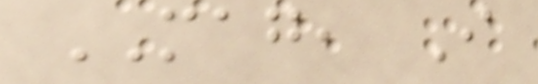MAG, I
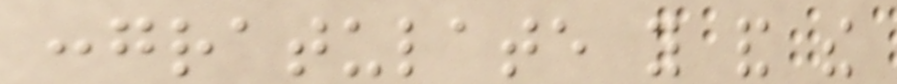congratulate you and the
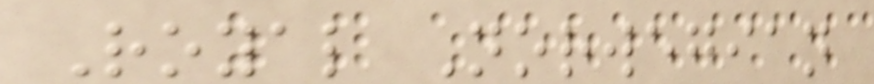Royal Norwegian
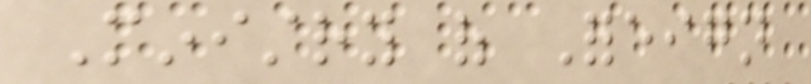Ministry of Foreign
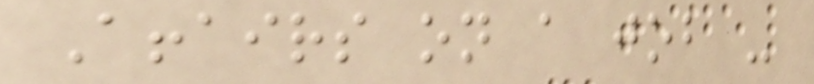Affairs on a job -
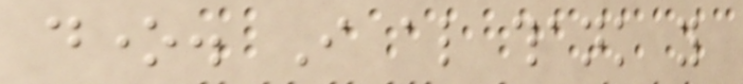done. I also thank you
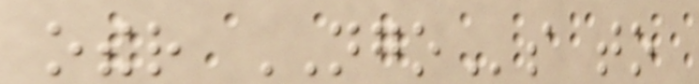other NGOs to
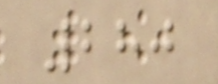280
